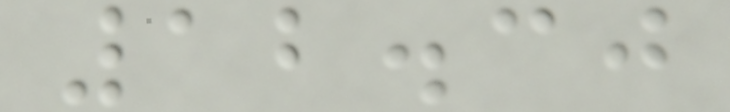12.30
